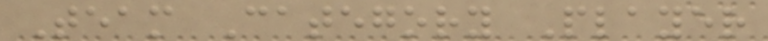Team Category Player
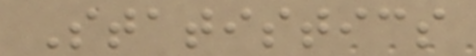Statistics
